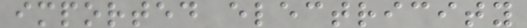imported electricity
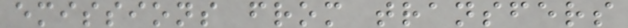emissions from transfers
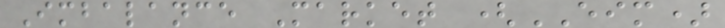Imbalance Market (EIM)
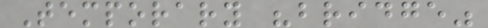Temporary "bridge"
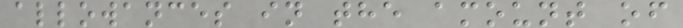allowances in the amount of
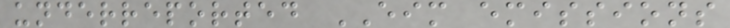underreported EIM emissions
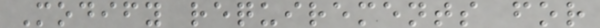Modify requirements for
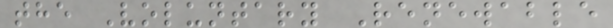the Voluntary Renewable
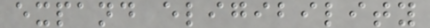expand eligibility
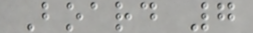Board 7
